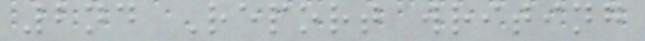2nd Report writing
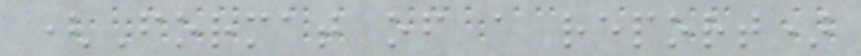(Format of a report)
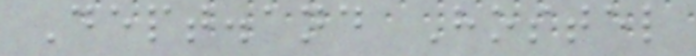Dept.and Hostel
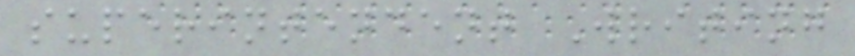superintendent Writing
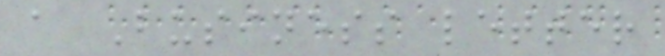a Business letter
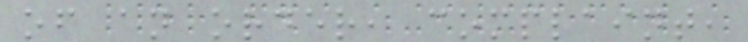of an order, complaint,
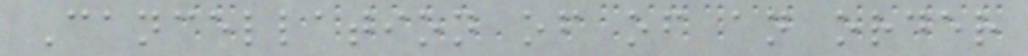Cancellation of of an order
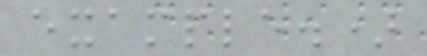example.)
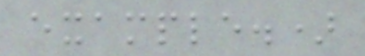example.)
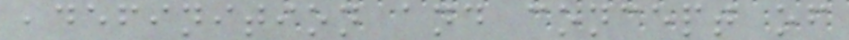,definition and concept of
